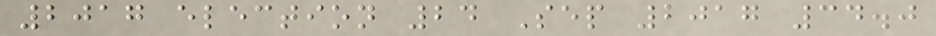2017 election 24 Sep 2017 34.0
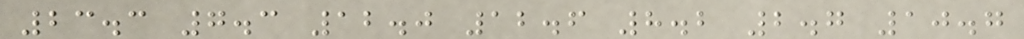23.3 7.3 12.0 12.6 8.2 2.7 10.7
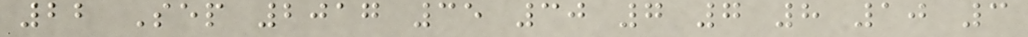22 Sep 2017 35 30 7 7 8 10 3
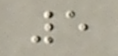5
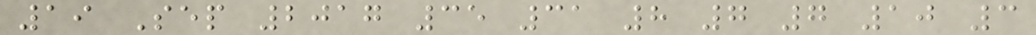19 Sep 2017 35 31 8 7 7 10 3
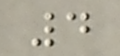4
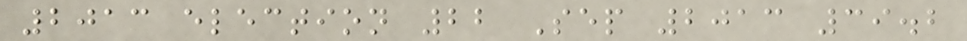2013 election 22 Sep 2013 39.2
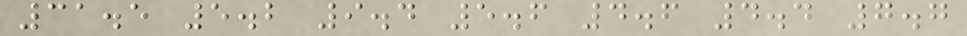31.5 5.2 9.4 5.6 4.6 4.4 7.7
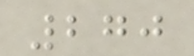270
